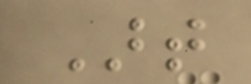Art
